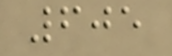605
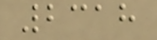2318
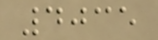4035
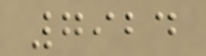7924
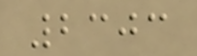2303
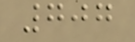707
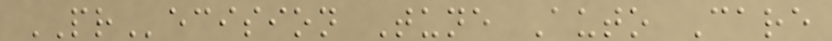PRecision Tune Auto Care
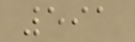591
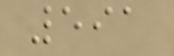591
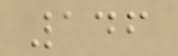146
